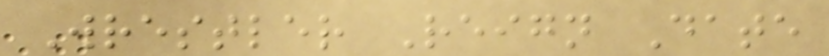Wrestler Reign Date
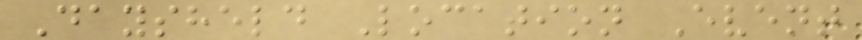Daysheld Location Event
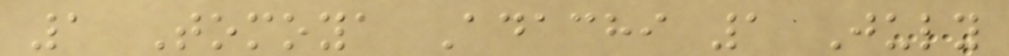1 Tomoya Adachi 1 July
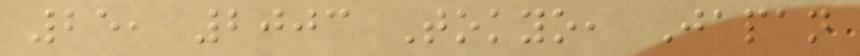25, 2003 Tokyo, Japan
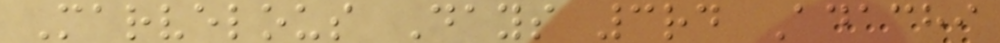Marvelous Days 3rd Adachi
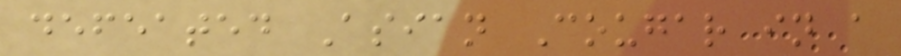defeated Asian Cougar in a
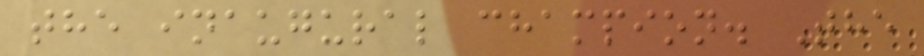the inaugural champion. The
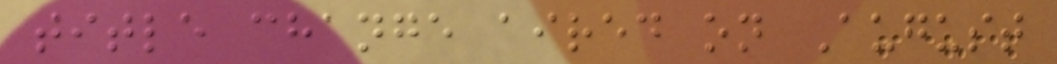title change aired on August
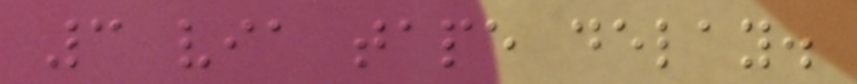3 via tape delay.
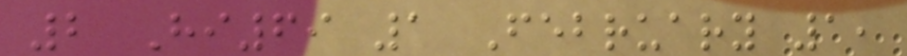2 Hi69 1 February 1,
